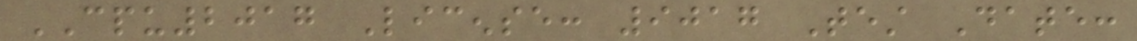CPU2017 License: 9017 Test Date:
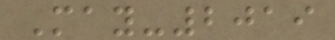May-2019
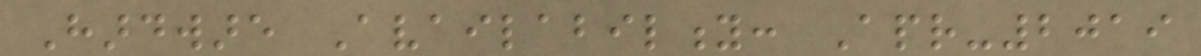Hardware Availability: Apr-2019
